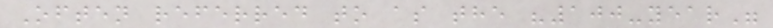Often referred to as the "100-year"
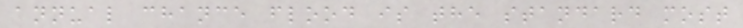annual chance flood is the standard most
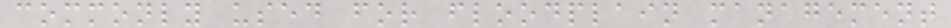commonly used for floodplain management
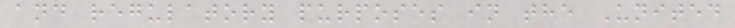and regulatory purposes in the United
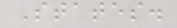States.
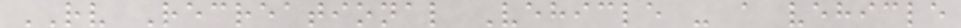RV Recreational Vehicle - a vehicle
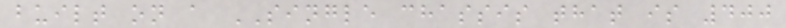built on a SINGLE chassis that is 400
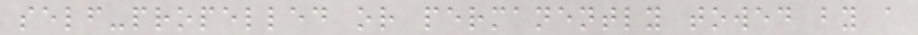self-propelled or permanently towed by a
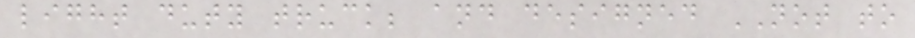light duty truck; and designed NOT to
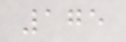175
